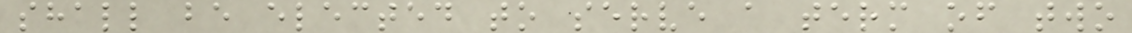shall be elected to serve a term of two
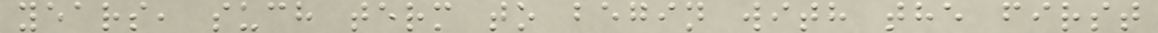years, such term to begin with the first
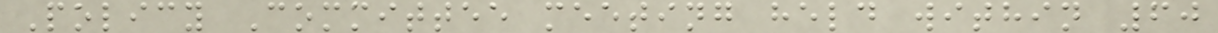Policy Committee meeting held within 60
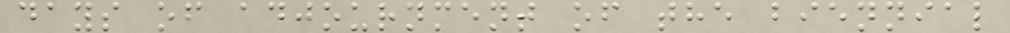days of adjournment of the biennial
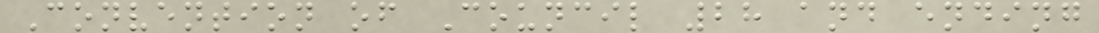Convention of Council 28 and ending
